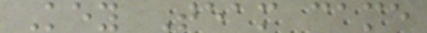Key Team came
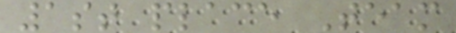1st place Team
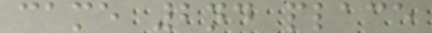came 2nd place
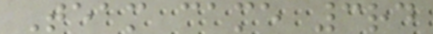Team came 3rd
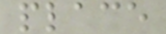place
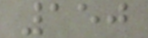150
